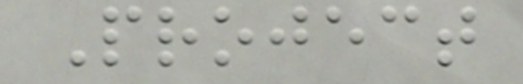Project
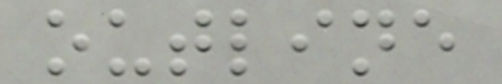outline
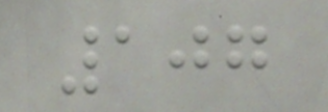107
